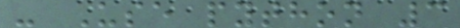- Use python 3
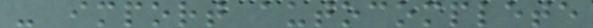- import autocomplete
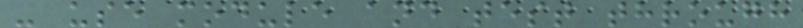- use module and test through
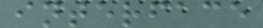interface
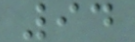94
